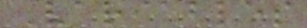Variables
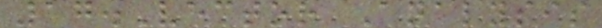17.Vector Analysis
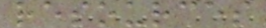resources
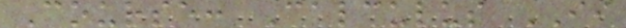Course: Calculus II
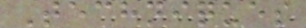Techniques
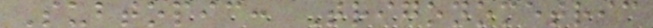Subtopic: Trigonometric
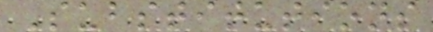Substitutions
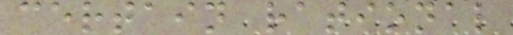certain rational
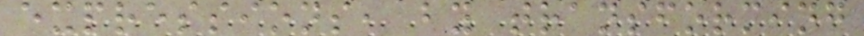expressions, by transforming
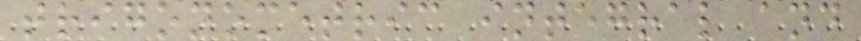trigonometric integral and
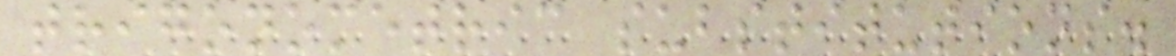trigonometric substitutions.
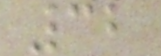32
